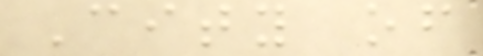City of
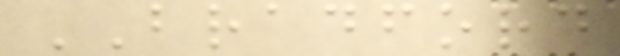BRADFORD
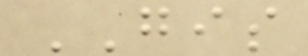GIS
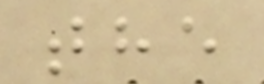the
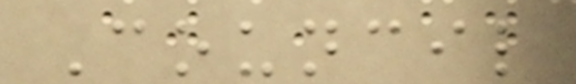Council
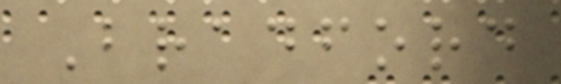Bradford
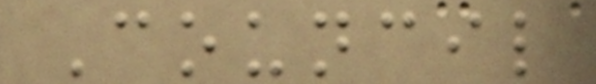Council
